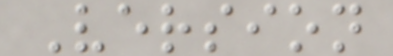Version
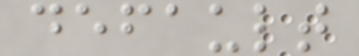default
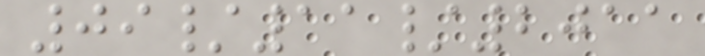09/11/2011
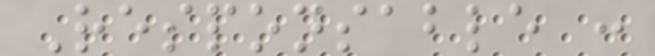Responsable :
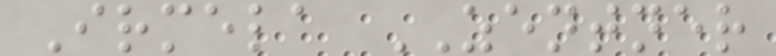Irmela ZENTNER
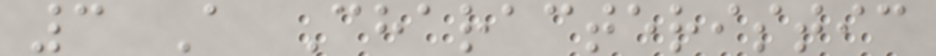3 A Characteristic
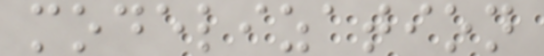modelization
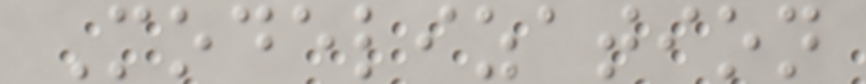Modelization
